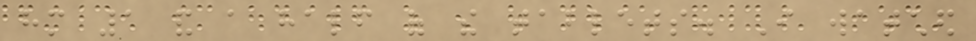him 1 and a half of the tablets. I watched
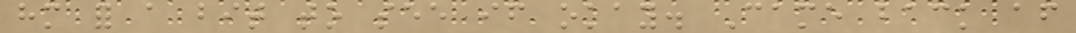him for a bit to see if okay. Came back after
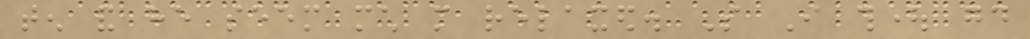ten and he seem much more relaxed. So I thought good
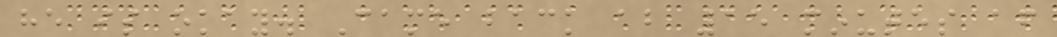he is okay. Came back about 15 minutes after
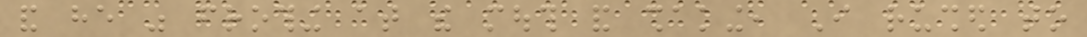and he was frothing at the mouth and shaking, I rushed to
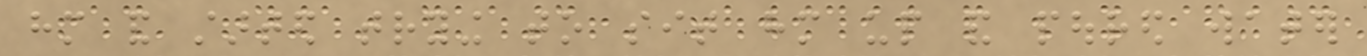him and started trying to sit him up and poured water
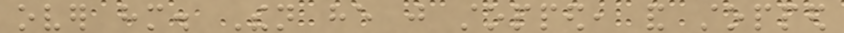over him. Then he just stopped, and stopped
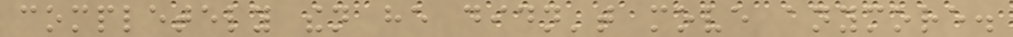completely then he didn't move anymore.
